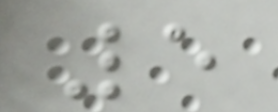5
